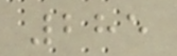285
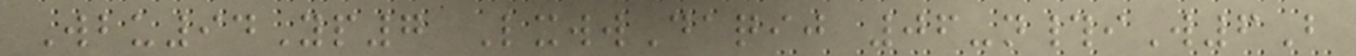Wbu94Yp7 LxwwDaqij 06-n#iW6B
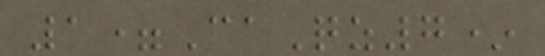1=CaQz7*
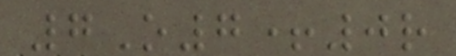7O7+0r
